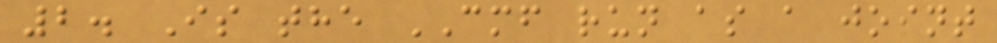2. Is the CMF run as a joint
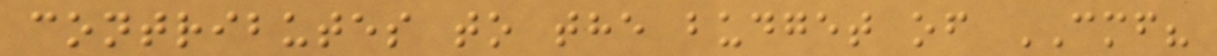contributes to the budget of CMF?
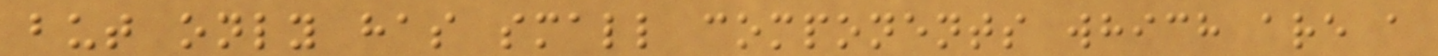but only has small components which are a
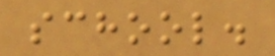school.
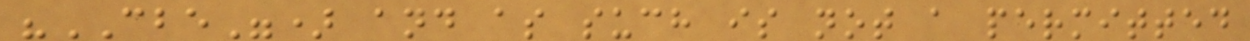"CBE") and as such is not a permitted
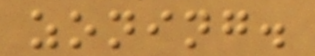zoning.
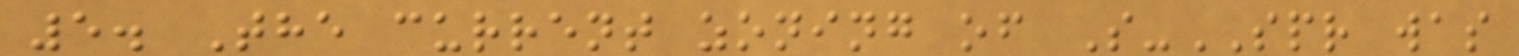5. The current zoning of S-SPR was
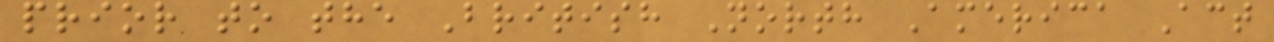prior to the British North America Act
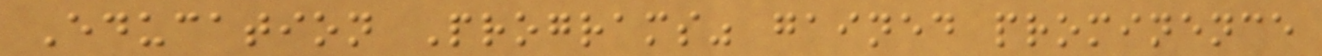Education Programs" gained prominence
